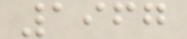1967
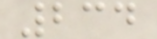234
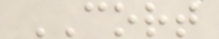CORT
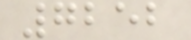7252
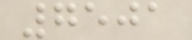7501
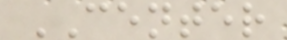CENTER
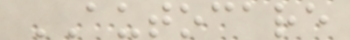AUTOCARE
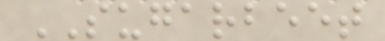SUGARBEET
